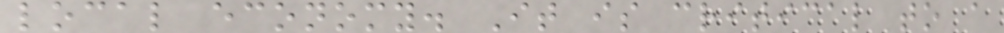local economy. It is critical to a
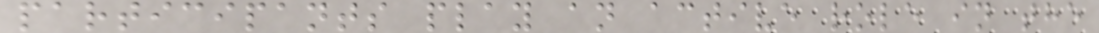participants play an active role in the
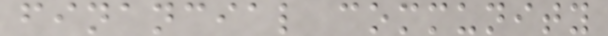financial community
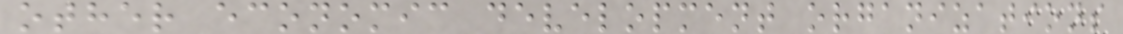other economic development organizations
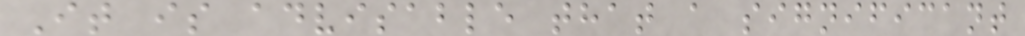It is advisable that a significant
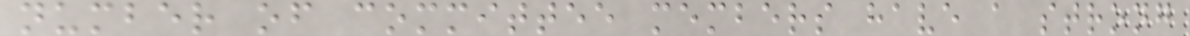number of committee members have a strong
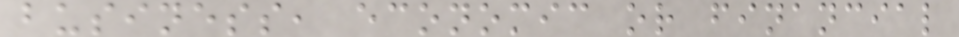business, economic or financial
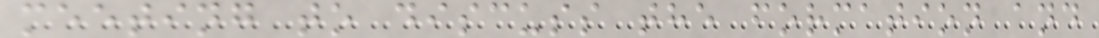meeting to discuss the formation and
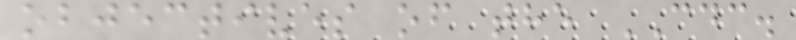objectives of the CDC.
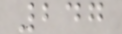247
